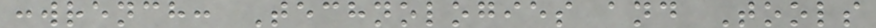:wrench: Technologies and Tools
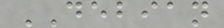DEBIAN
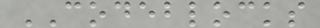CODEBLOCKS
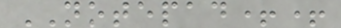NOTEPAD++
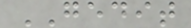GEDIT
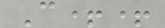C++
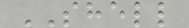SHELL
